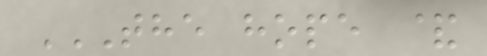THE HOPE &
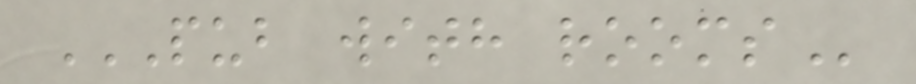PUB WITH ROOMS
